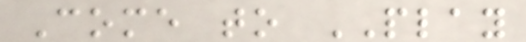Come to PLAY
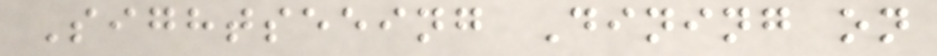Sightseeing Dining on
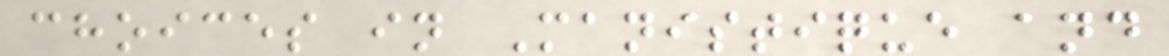choices in Manistique and
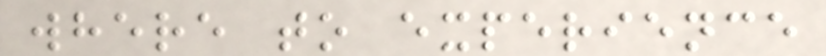where to experience
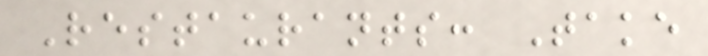Restaurants: Take
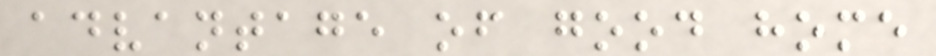advantage of good home
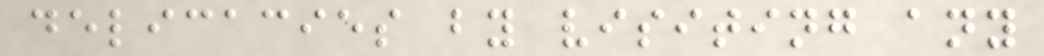delicacies by visiting any
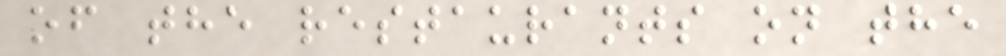of the restaurants on the
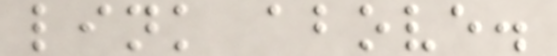link above.
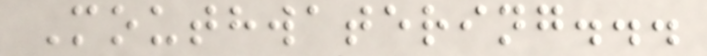Mouthwatering...
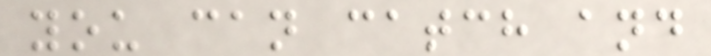you can catch and
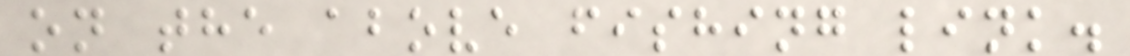on the above fishing link.
